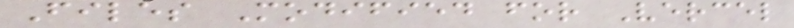Files Modified for Vercel
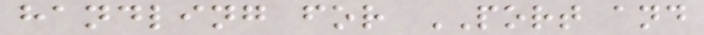handling for PORT and
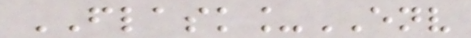FLASK_ENV
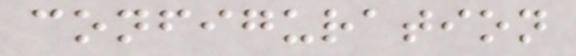configuration
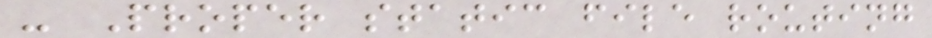- Proper static file routing
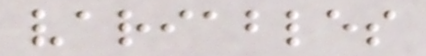variables
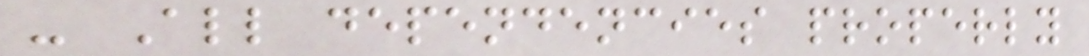- All dependencies properly
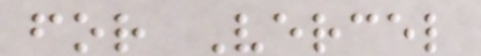for Vercel
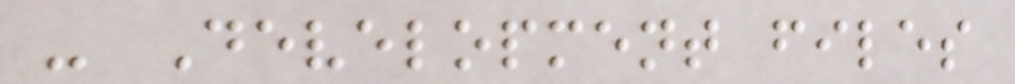- Development files
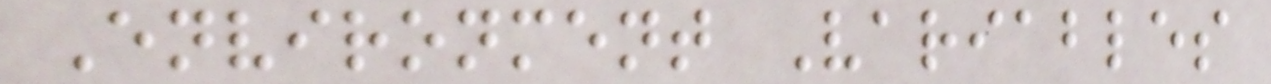Environment Variables
